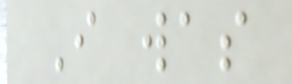I was
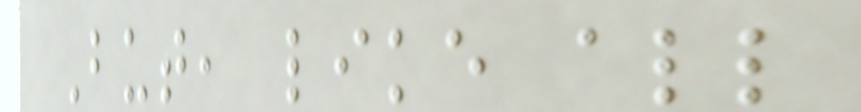But, like all
